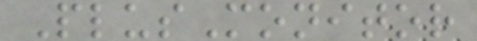PlusMonitor
